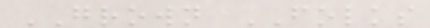GROWN FOLKS
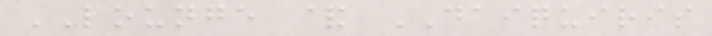LOUNGE & DAIQUIRIS
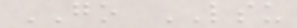GO LSU
